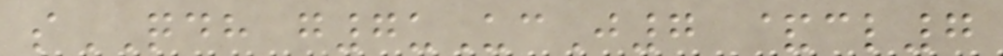sQDH g7uUcJ7 &cl7
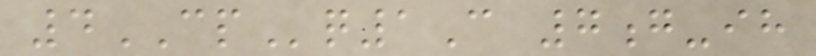4CPq1C 7g-ih
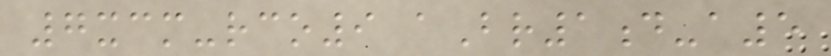7xcm-rco9 aBr1d-a5
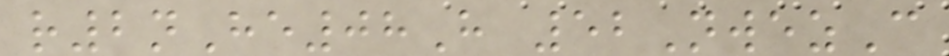r2nHe08H 52NwezC
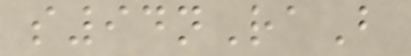s94nRaB
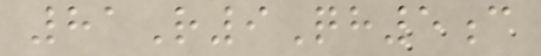81R9Qh5c
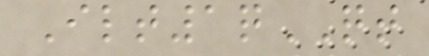Ilt1qQT
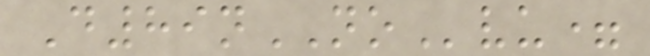D89nNOvu=
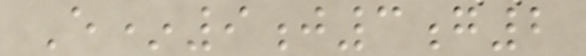E*9j3g2
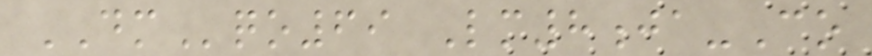DMqo69 Lm8ja-Co
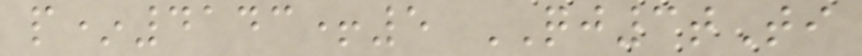p*4143+5 QJ3tTi
